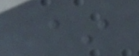*
